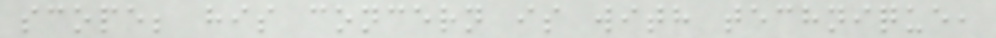scope; his concern is with technique,
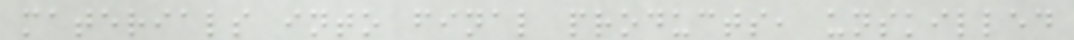materials into final products, unskilled
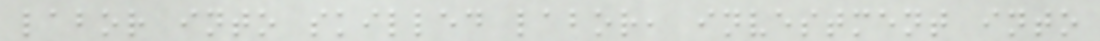labor into skilled labor, investment into
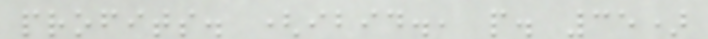profits. (ibid., p. 35)
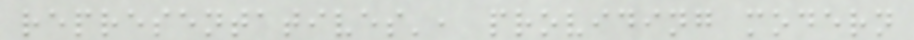representatives', providing modern
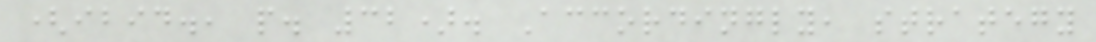(ibid., p. 32). Accordingly, strategy
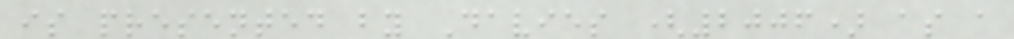is presented by Davies (2006) as a
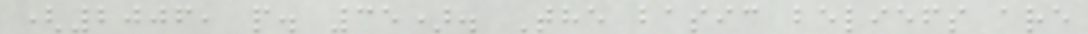(2006, p. 35). The basic beliefs are
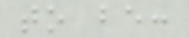to be:
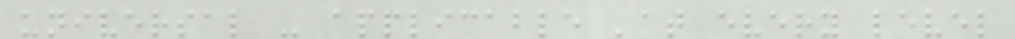universal - applicable 'at every level
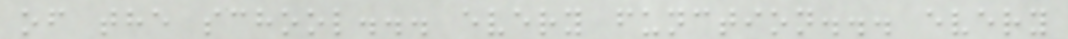of the school... every function... every
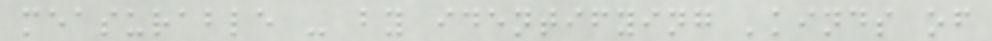measurable - by identifying 'kinds of
